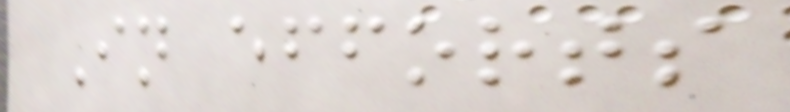In efforts
